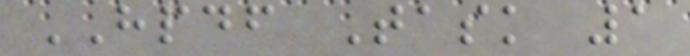HPDF Task 1
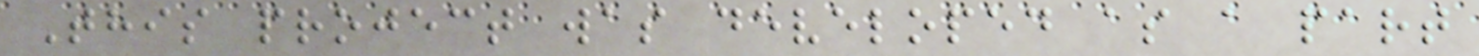This project was developed as a part
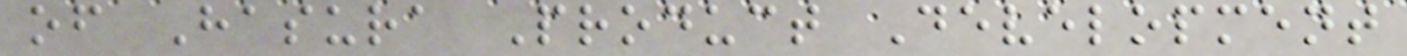of Hasura Product Development
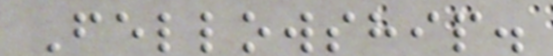Fellowship.
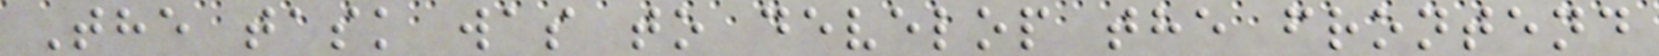The task was to develop the frontend
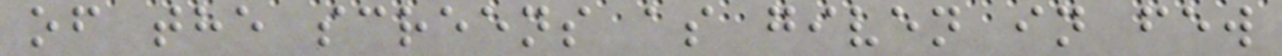of the screens as given in few
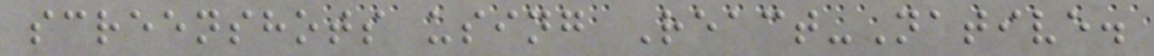screenshots using React-Native.
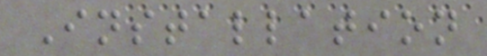Installation
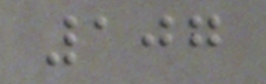107
